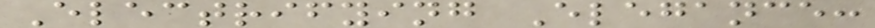Electrifying Elegance:
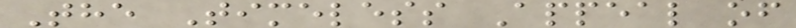The Timeless Appeal of
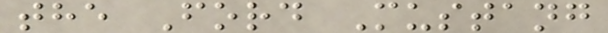the Ford Mustang
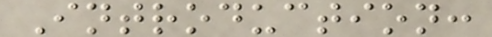Introduction:
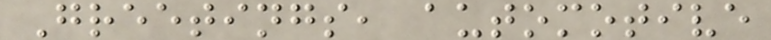Greetings, automotive
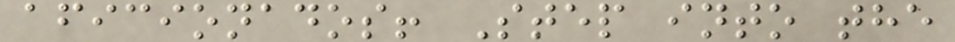aficionados! Step into the
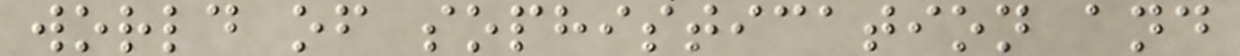world of sophistication and
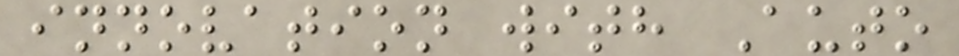innovation with Auto
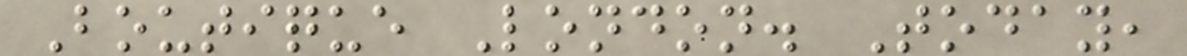Boutique London. Today,
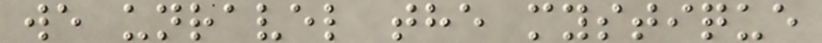we unravel the mystique
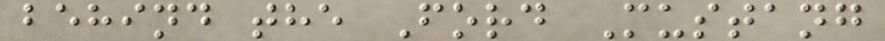behind the Ford Mustang
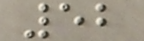52
